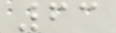63
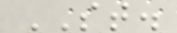ST.
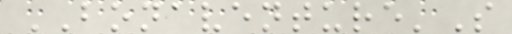BONAVENTURE'S
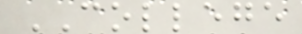COLLEGE
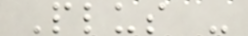Plus -
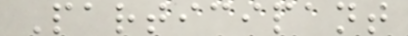Participant
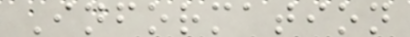Information
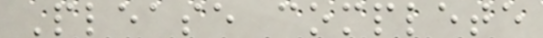Please complete
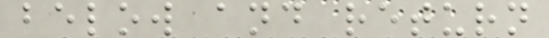below and return
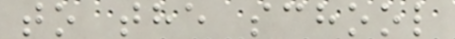to the school
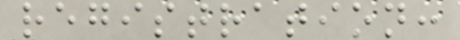registration:
